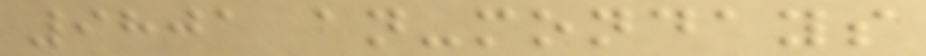9801 an-mondays
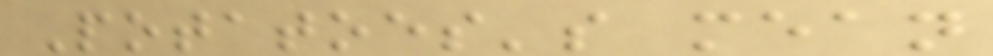Potatoes's mean
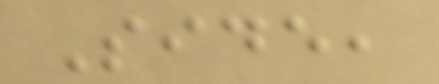Side,
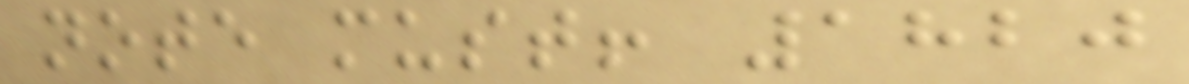note must! 1820
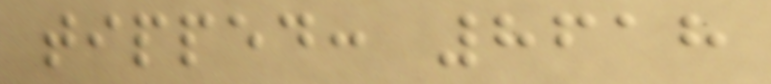tipped: 8618
